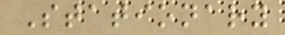Stationary
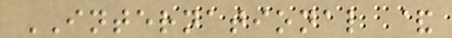INTERNATIONAL &
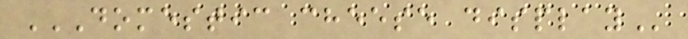DOMESTIC CHEESE DISPLAY
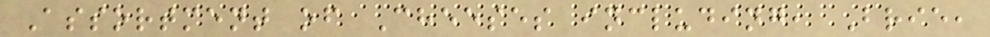Assortment of Cheeses including, Brie,
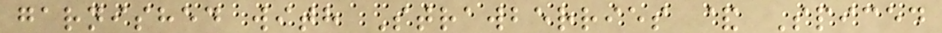garnished with Strawberries & Spiced
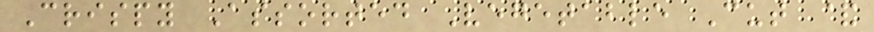Crispy Assorted Vegetable Cut &
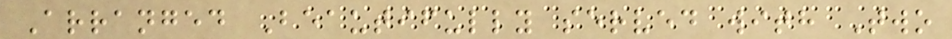Arranged Beautifully served with Two
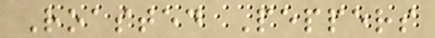Roasted Peppers
